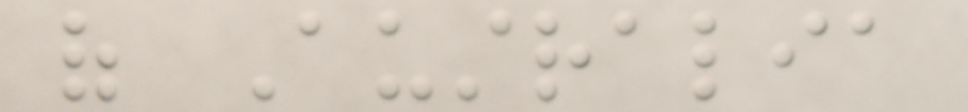of Australia
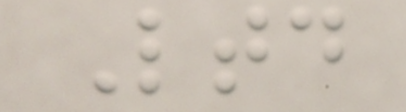Ltd
